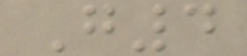G4
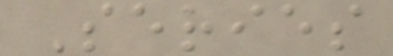Series
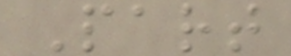Part
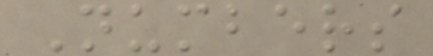Numbers
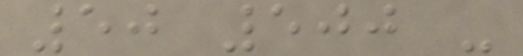50 500 -
